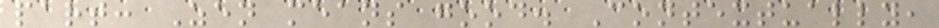part: Zen means good. Contextually,
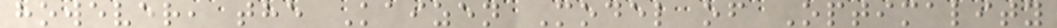however, the Kaizen Model of Optimality
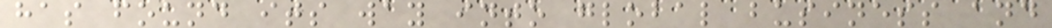has found its way into global business and
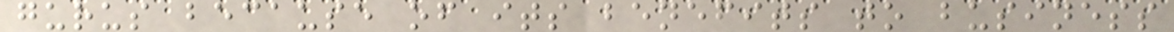gurus because of its benefits to business
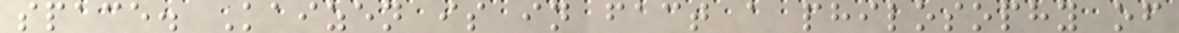space. Kaizen is in fact a philosophy of
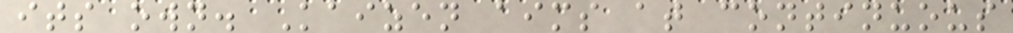its own. Kaizen aims at continuous
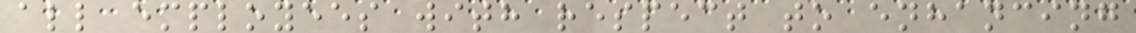all employees with respect to enhancing
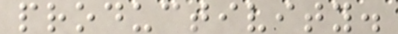productivity.
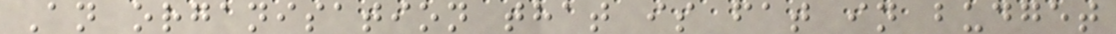An organisation that is fat in budget
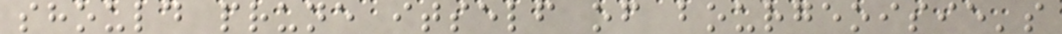should prune itself of bourgeoisie's
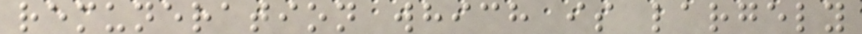remuneration which is largely
